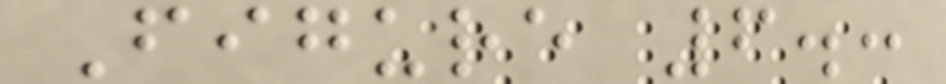Figure 6.:
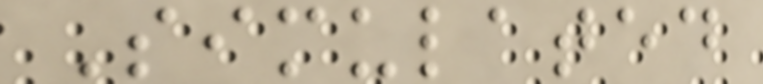Simulated
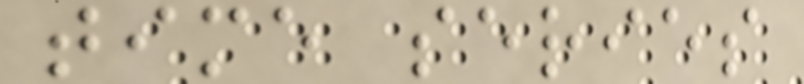time series
